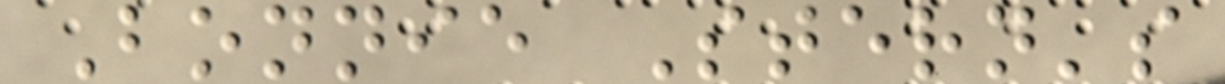Bonnie Stern's
